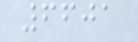6601
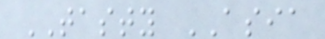TASTY ASIA
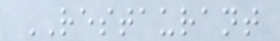RESTAURANT
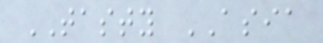TASTY ASIA
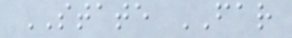STATE FAR
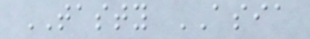TASTY ASIA
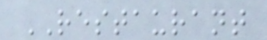RESTAURANT
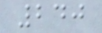240
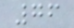76
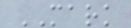MARK
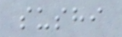sushi
